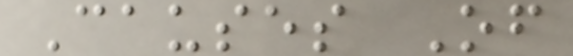Causes Of
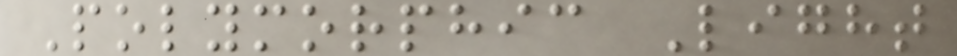Polymorphic Light
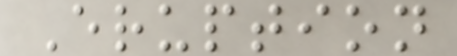Eruption
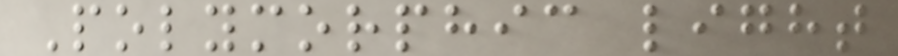Polymorphic light
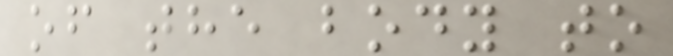of the body to
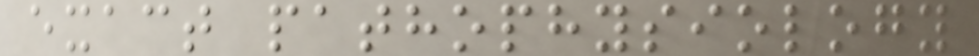exact pathophysiology
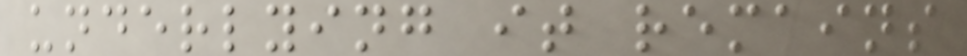underlying it remains
